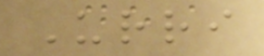Urri
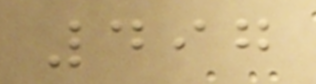497
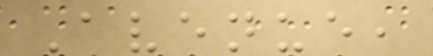Avenue,
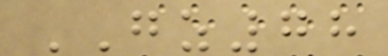GZ78
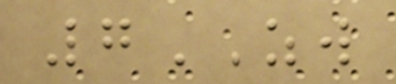7ZW
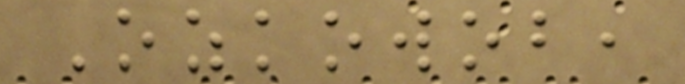Ozkowob,
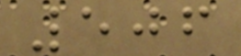506
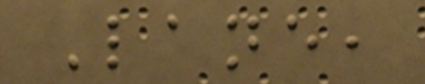Lane,
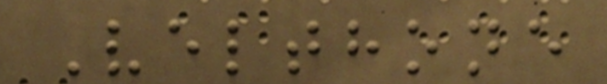Velthone
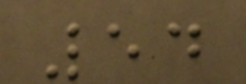54
